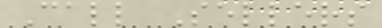Call Sellers
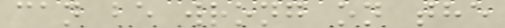can be wrong on the
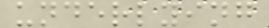underlying
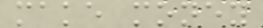make money
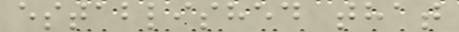established that
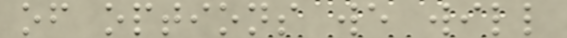of options we will
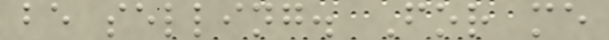be selling. For me
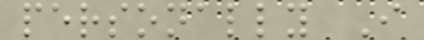personally I
